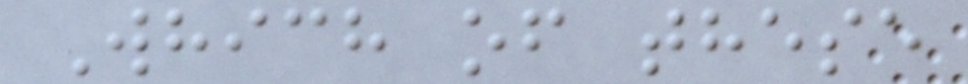Which of these
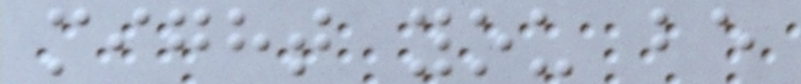might you be
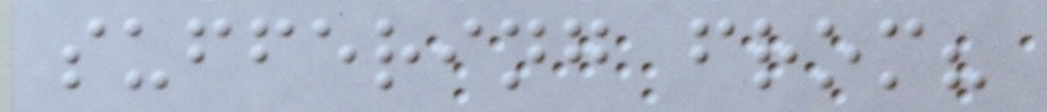suffering from?
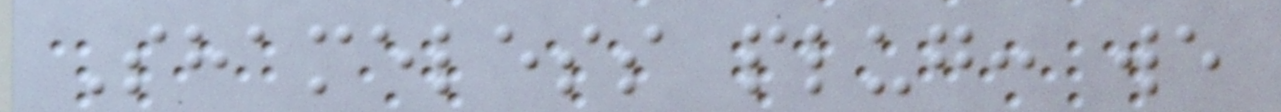Shameless plug: we
